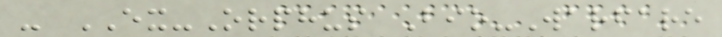- EX-Orphus Bio-Warfare
